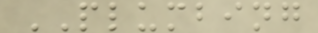PLUMBING
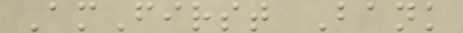AmFirst Bank
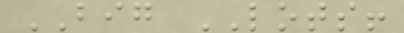BIG LOTS!
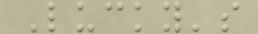Lucky's
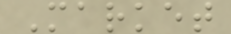Market
